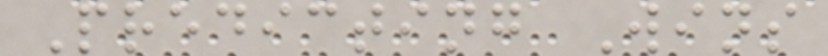Predicting Wins
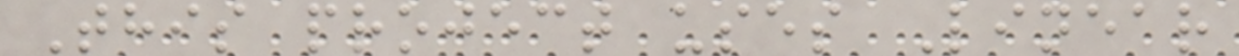This project uses Linear
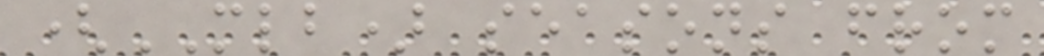(MLB) seasons from
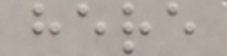here
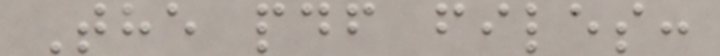The pdf files:
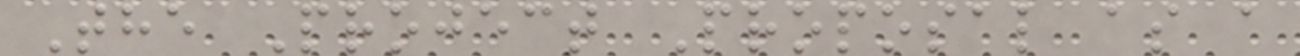The Project Proposal as a
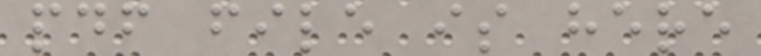pdf file is here
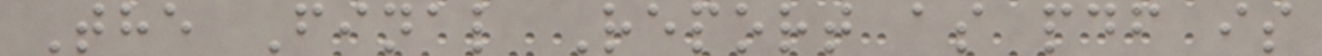The Final Report as pdf is
